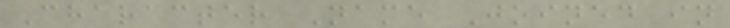Character Name Joined in
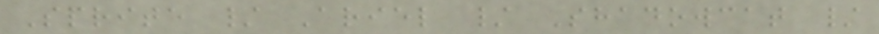Sprite / Ariel / Shadowcat /
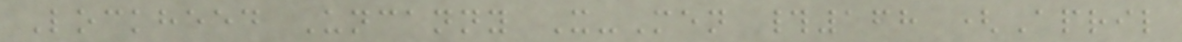Lockheed Uncanny X-Men #168 (April
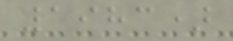1983)
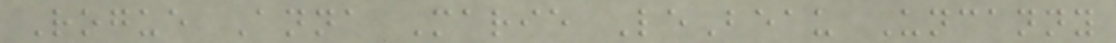Rogue Anna Marie LeBeau Uncanny
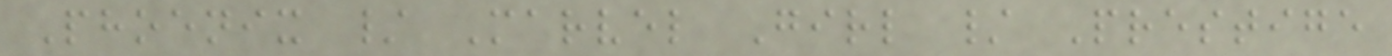Phoenix / Marvel Girl / Prestige
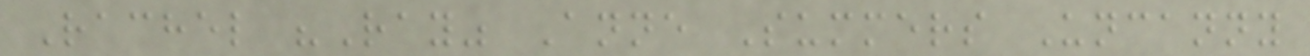Rachel "Ray" Anne Summers Uncanny
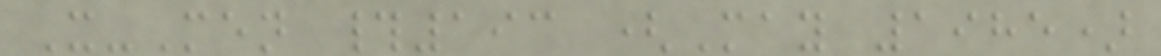X-Men #193 (May 1985)
